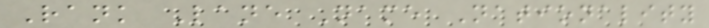Rank Lane Name Nationality
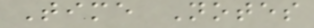Time Notes
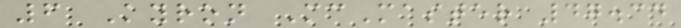6 Kyron McMaster 47.34
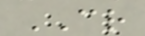CR
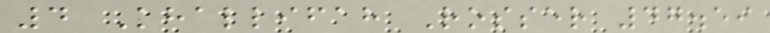4 Khallifah Rosser 47.59
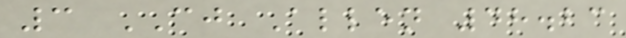3 CJ Allen 48.23
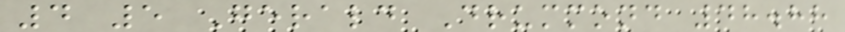4 5 Gerald Drummond 48.88
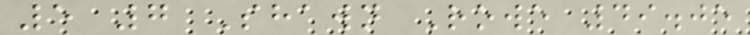5 7 Shawn Rowe 49.05
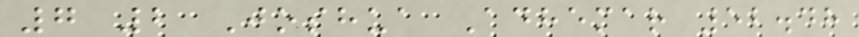7 2 Joshua Adhemar 52.48
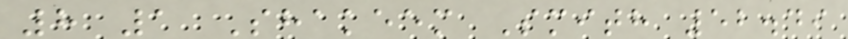8 1 Shakeem Smith 52.49
